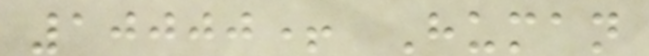10000+ Human
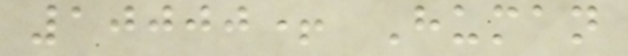10000+ Human
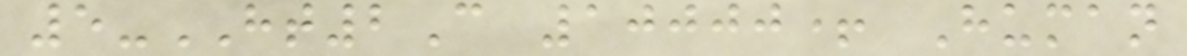5-HT2C 10000+ Human
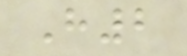H2
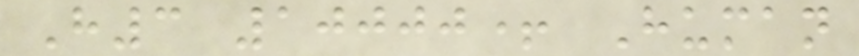H3 10000+ Human
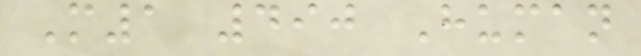M1 490 Human
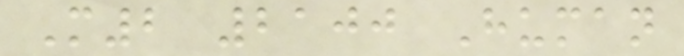M2 2100 Human
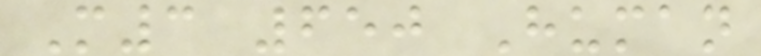M3 650 Human
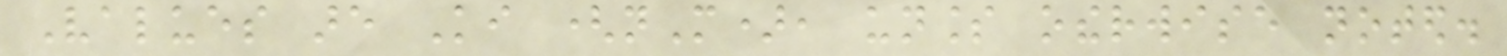Values are Ki (nM), unless otherwise noted.
